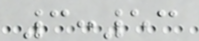3:53
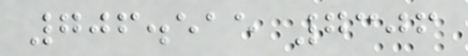706.515 7306
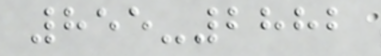855-2882
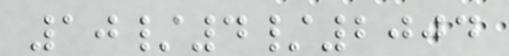10/4/2004
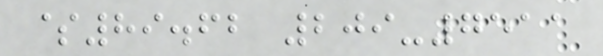$89.62 209-7511
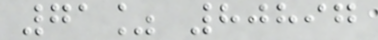71% 80897
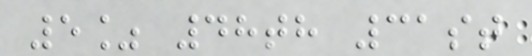5% 48th 31st
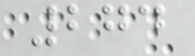274
